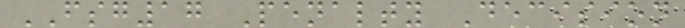FSG17 Penalty Decision
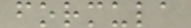formula
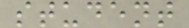student
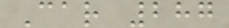Car 287
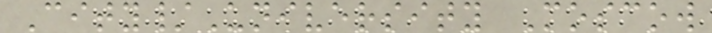City/University Moscow
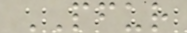PFUR
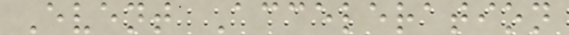Event Acceleration
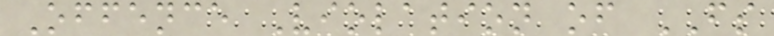Offence Violation of FS
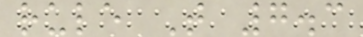rule T 7.3
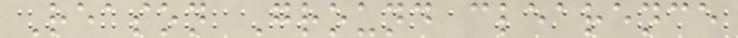Reason Ground clearence
